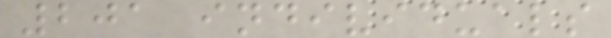201 individuals
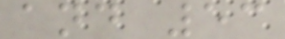and 53
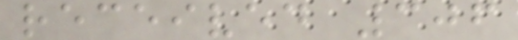received 306
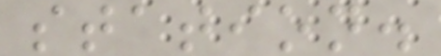station.
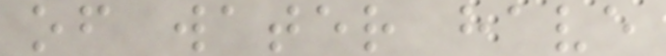of water have
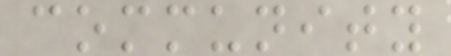community
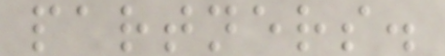partners.
